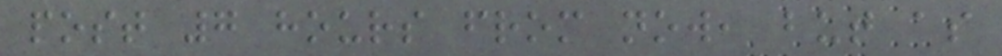post 7 hours from now, but as
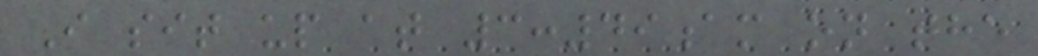I sit up at 3:49am on the
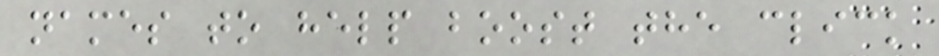names to help boost the click
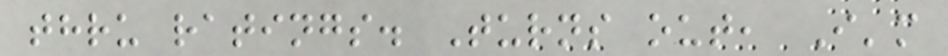thru ratings. Turns out, I'm
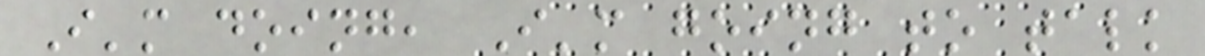I'm doing, I'm going to talk
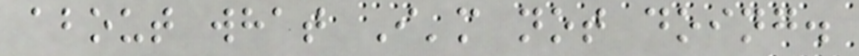about what I'm not doing.
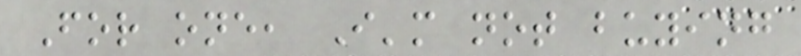For one, I'm not buying
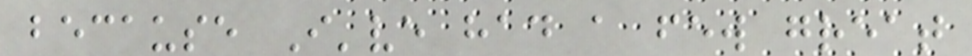because I've had a few great
